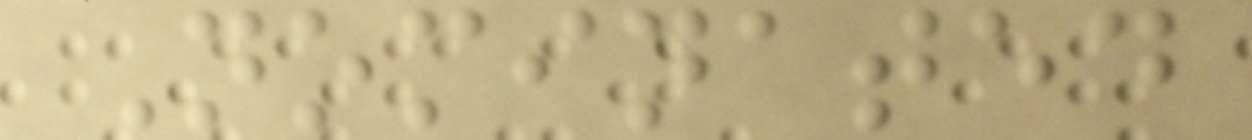Nominated
